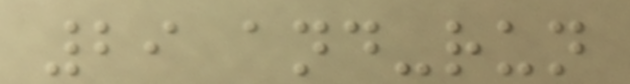29 and-run
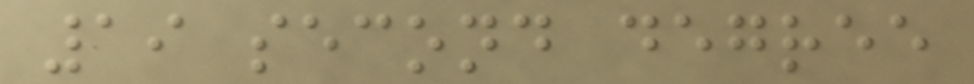19 second degree
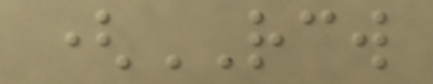(RCW
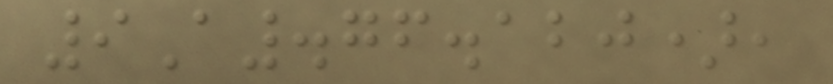9A.76.120),
